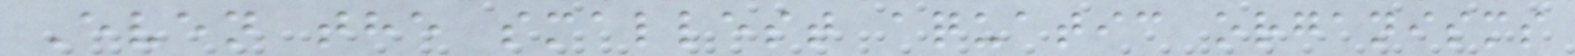Even the smallest aquatic organisms
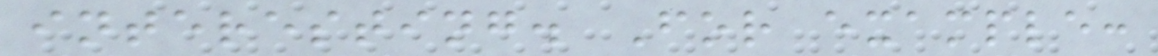interesting. For example:
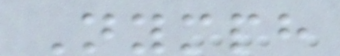Nymph
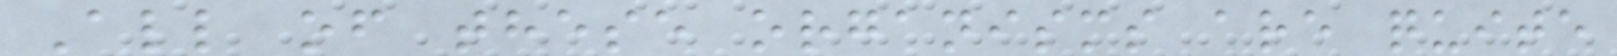All of these organisms are quite
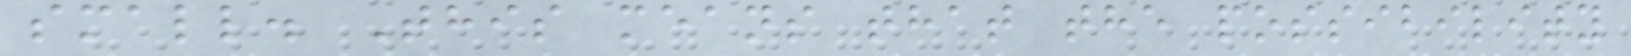small. This means that the possibility
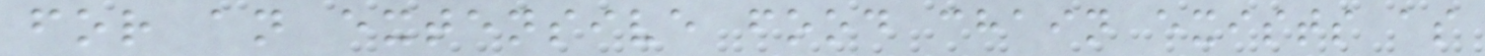for an extensive food chain exists as
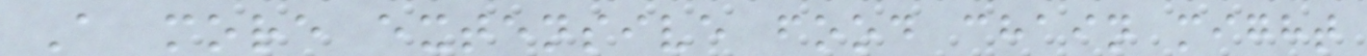A more extensive food chain might
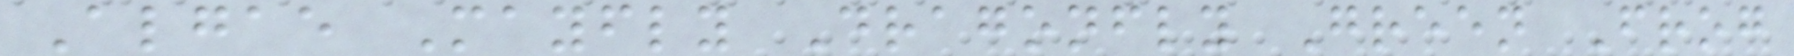Algae Mayfly Dragonfly Green Frog
